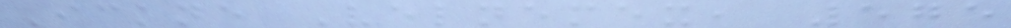Ickne Velnemex, 575
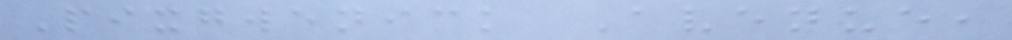Pixgwenick Avenue,
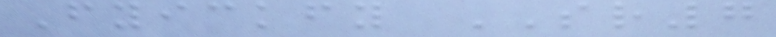Fyickfy SR7
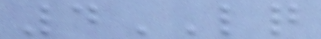4LQ
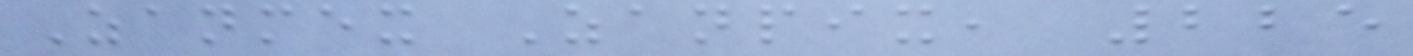Zanmex Zanpix, 225
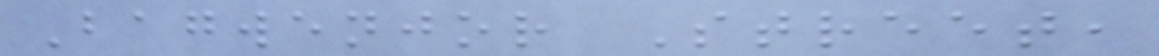Bagwenjor Street,
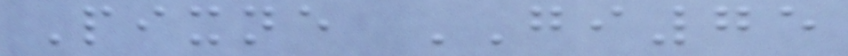Pixne GI75
